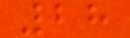28
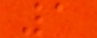1
